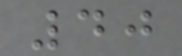40
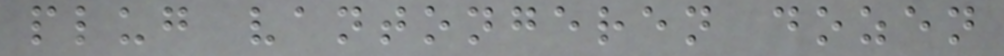plug vantongeren dozen
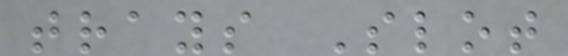trays Slot
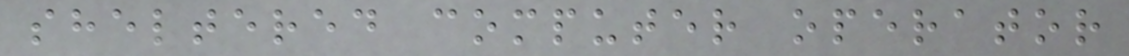sheltered computer operator
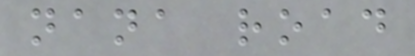nana road
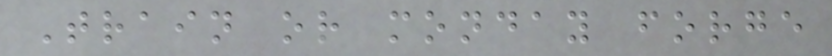Train or monday forge
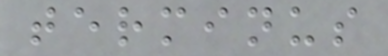terminus
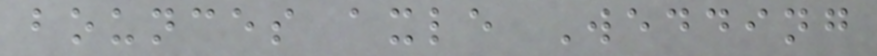bounces axle Wedding
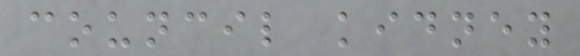council kidney
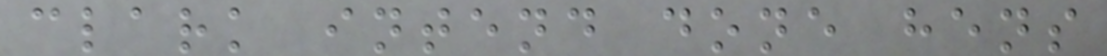clark intend done hens
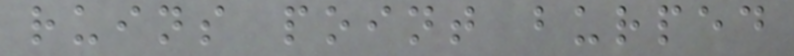ruins point burped
